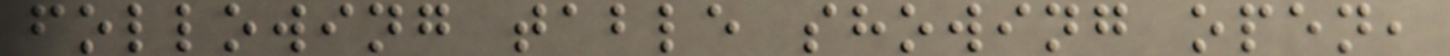following table showing open,
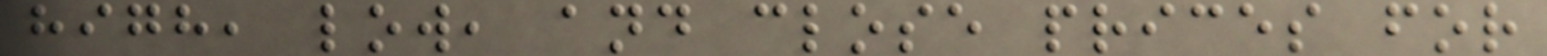high, low, and close prices for
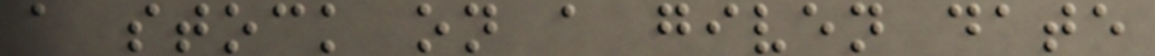a stock on a given date
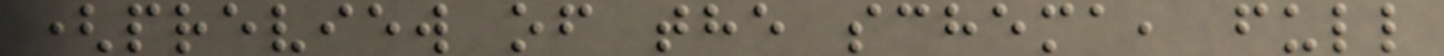(preview of the schema, full
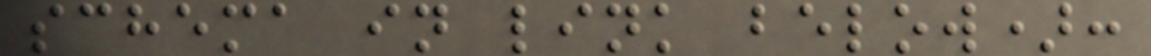schema in link below):
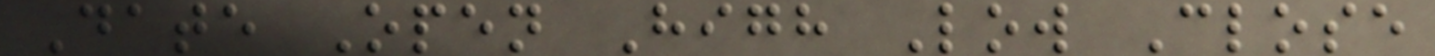Date Open High Low Close
